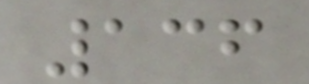136
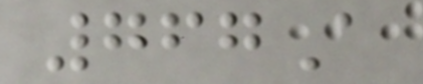767A
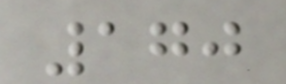170
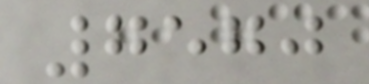7570
